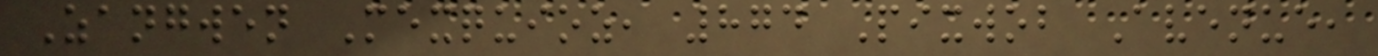Zangwen Mexquioz, 874 Pixwob Avenue,
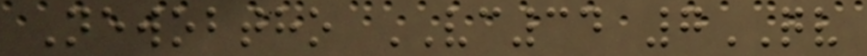Newobtho VC34 7QV
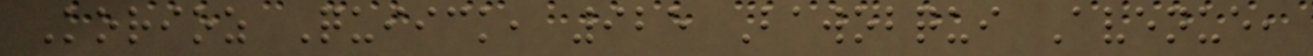Korioz Quiick, 925 Bawobqui Avenue,
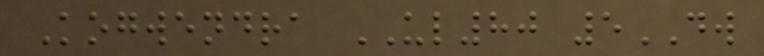Kogwendra UL80 5DW
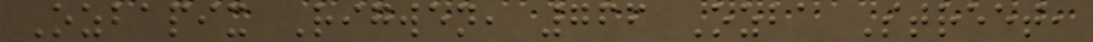Ozbapix Rigwen, 766 Ozba Street,
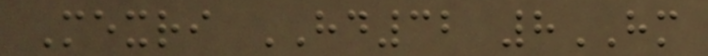Mexri HD32 8HM
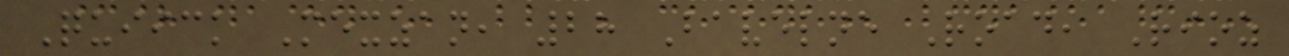Quiick Mexzan, 28 Bavelne Road, Rioz
